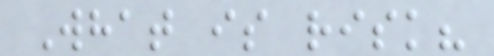What is risk?
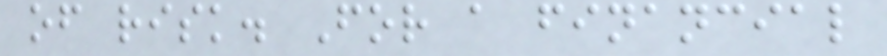of risk. For a financial
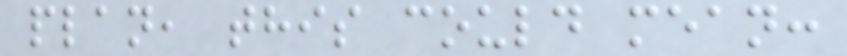plan, this could mean:
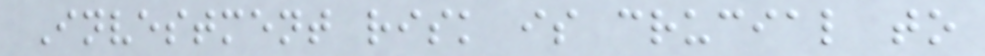Investment risk is crucial to
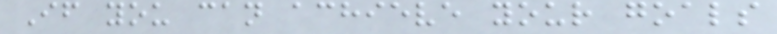If you can achieve your goals
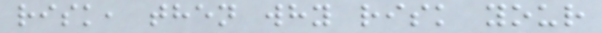risk, then why risk your
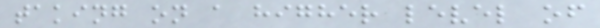taking on a higher level of
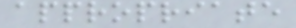appropriate
